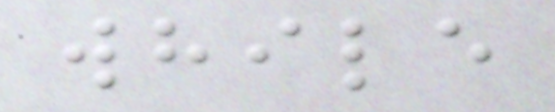while
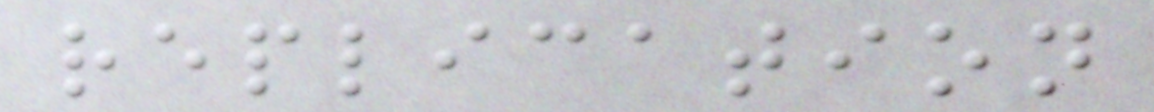replication
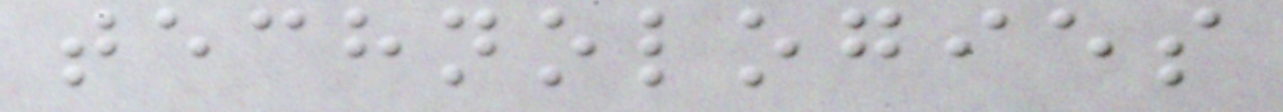technologies
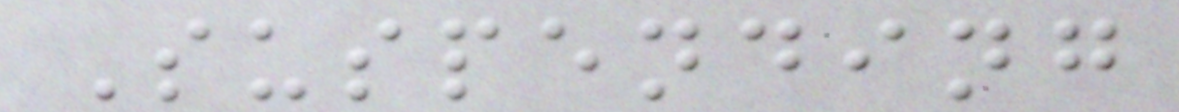Suspending
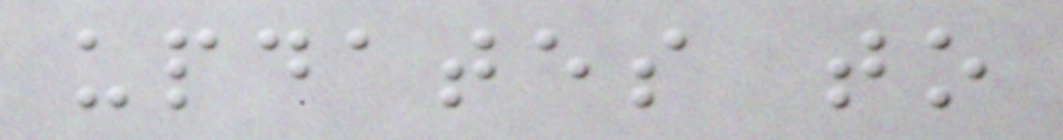updates to
